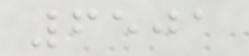6501
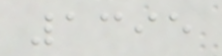1395
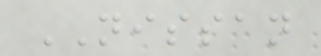NISSAN
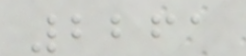2261
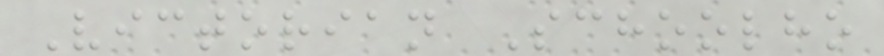Victorian Schoolho
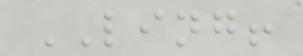LING!
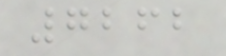7262
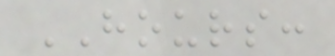HOURS:
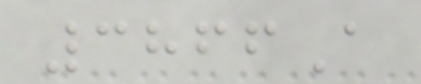3866A
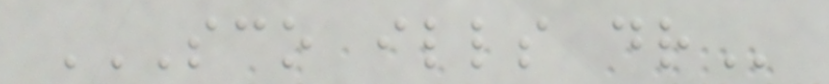SCO ILLS DR
